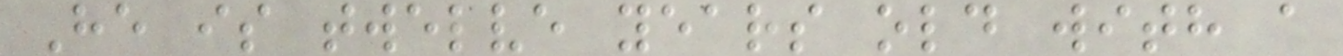He is twelve years old with a
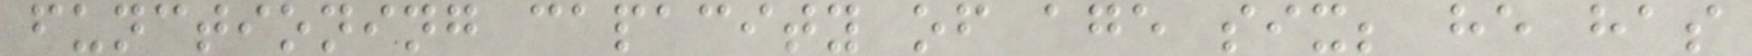functioning capacity of age six; he has
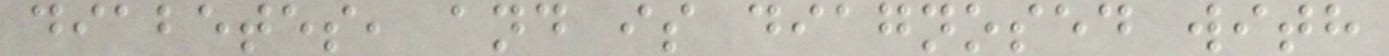diabetes, and is diagnosed with
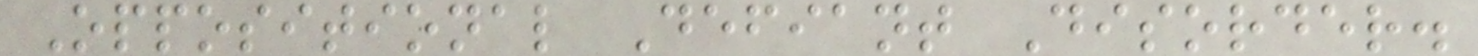Oppositional Defiant Disorder.
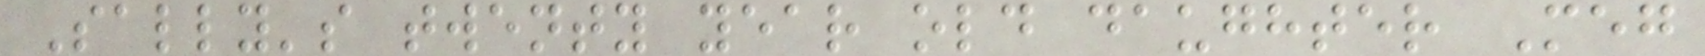Sally's twenty year old daughter Meg
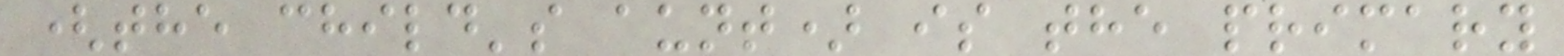(the child's aunt) is the primary
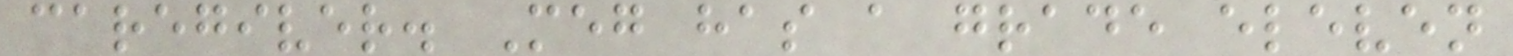caregiver. Meg has a grade eleven
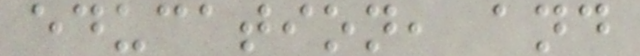education, and
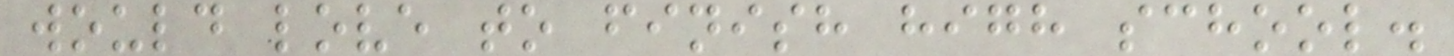would love to finish high school.
